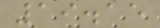19.15
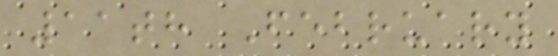11th February
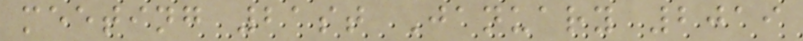meeting 21st January 2019
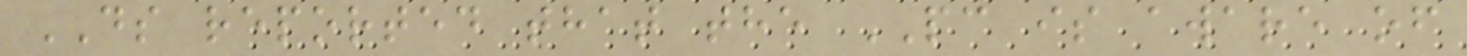DS reported that the PC is aware of
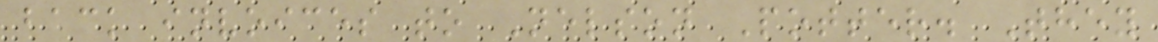back invoices to Nelson Potter. They
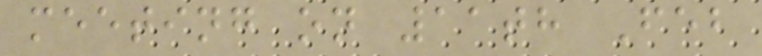meeting on 11th Feb
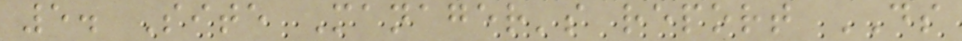5. Site Manager's report DS
